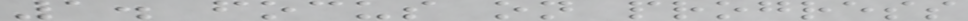1. focus on progress
